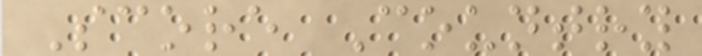Score Country
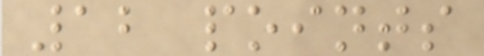12 points
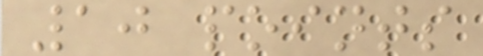10 points
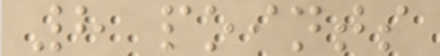8 points
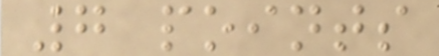7 points
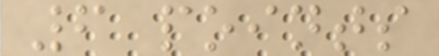6 points
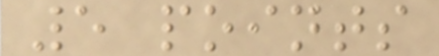5 points
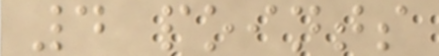4 points
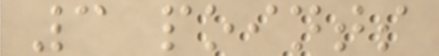3 points
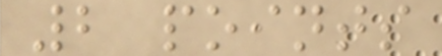2 points
